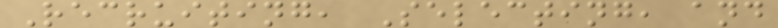Recruiting, Selecting, and
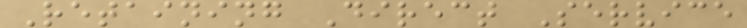Retaining Direct Service
